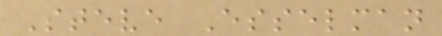Steve Esselman
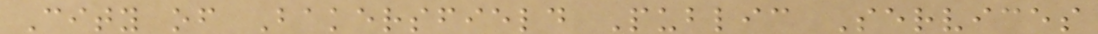City of Bakersfield Public Services
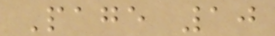Page 10
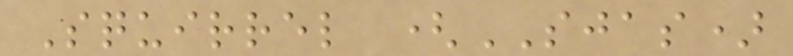Squirrel (SJAS)
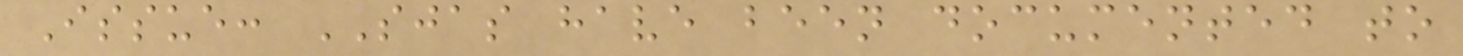Issue: SJAS have been documented to
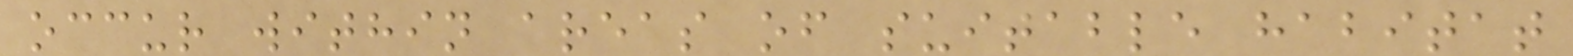occur within areas of suitable habitat
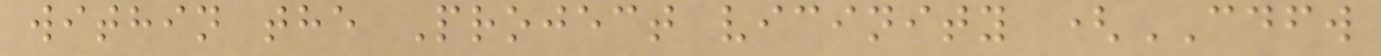within the Project vicinity (CDFW
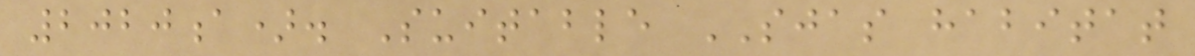2020a). Suitable SJAS habitat
